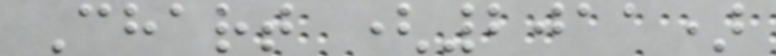Chart (2011)
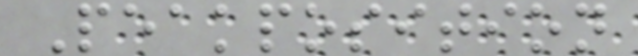Peakposition
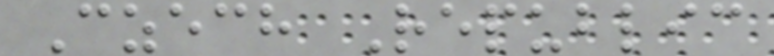Czech Republic
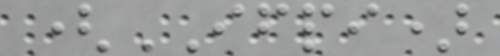(IFPI)
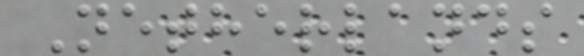Netherlands
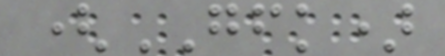(GFK)
